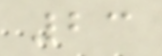23
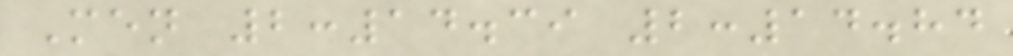Men 2:14.39 2:14.84
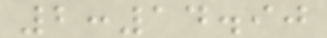2:14.90
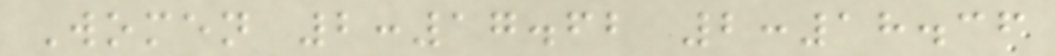Women 2:17.62 2:18.36
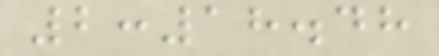2:18.48
